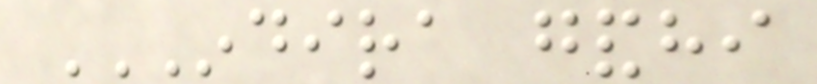INDIRA GANDHI
